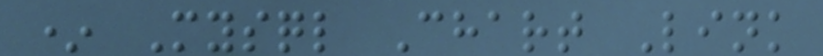* Mysql Chart Link
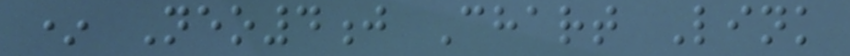* Neo4j Chart Link
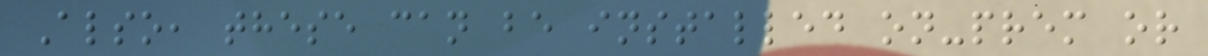Also, these can be installed on-prem or
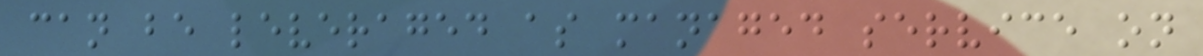can be leveraged as managed service on
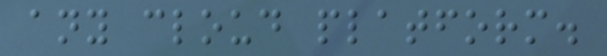any cloud platform.
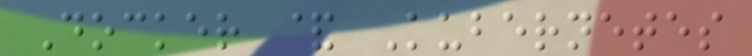Docker & Kubernetes
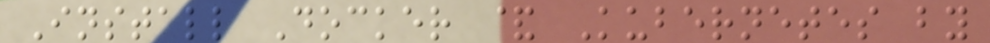Install Docker & Kubernetes by
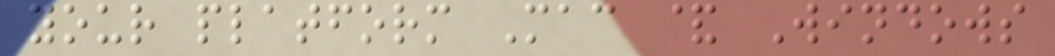your platform Mac & Windows
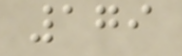179
